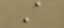A
